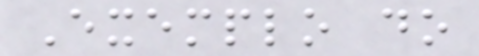Exemplo do
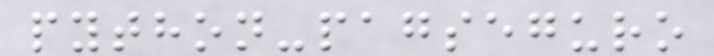python-pagseguro
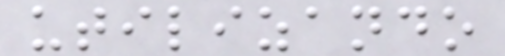utilizando
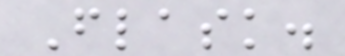Flask.
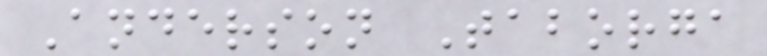Anderson Taborga
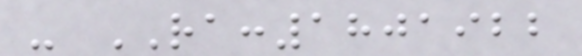- RA:1801922
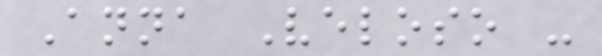Anna Veloso -
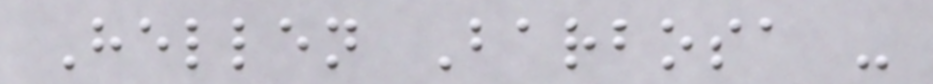Hellen Barbosa -
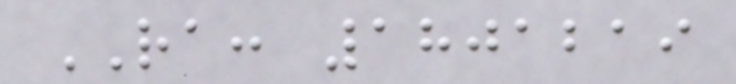RA: 1801219
